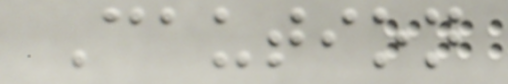Caution
